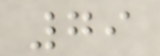79
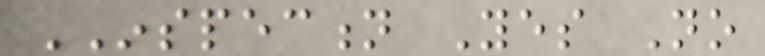INSPECTION Yes No
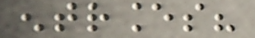entrances?
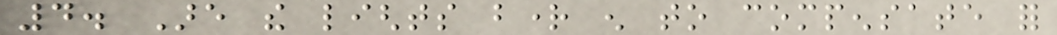4. Are the lights bright enough to compensate for
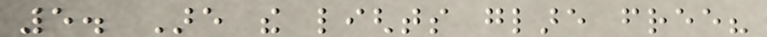5. Are the lights glare free?
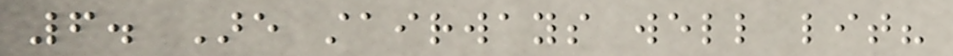6. Are stairways well lit?
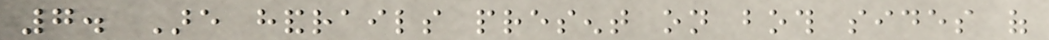7. Are handrails present on both sides of
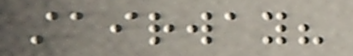stairway?
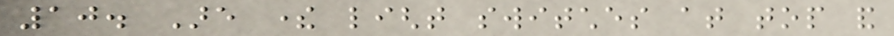10. Are there light switches at top and
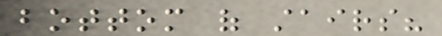bottom of stairs?
